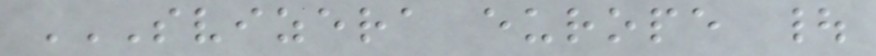SVIZERA EUROPE |
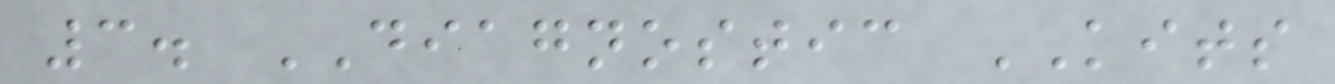3. DIAGNOSTIC KITS
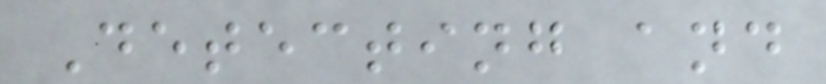Detecting and
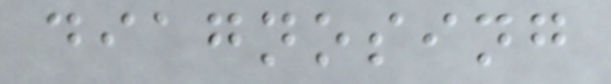diagnosing
